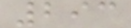293
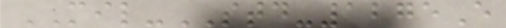MIL-STD-1275E
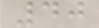40
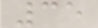35
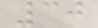30
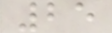25
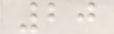20
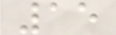15
